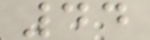44
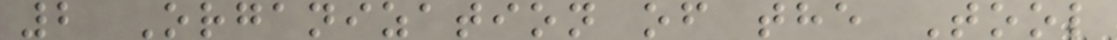2 Organization of the Tool
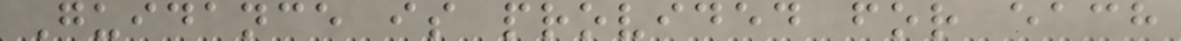Guidance is provided for each
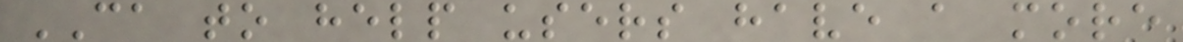CA to help users have a more
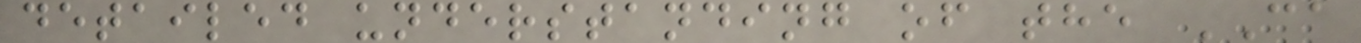detailed understanding of the CA
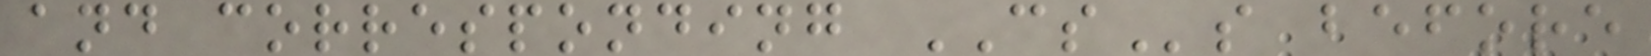and corresponding CSs before
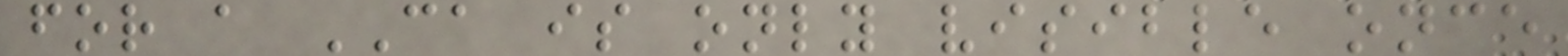for a CA is only visible once
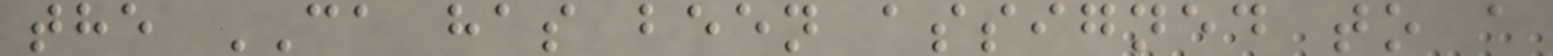the CA has been assigned to a
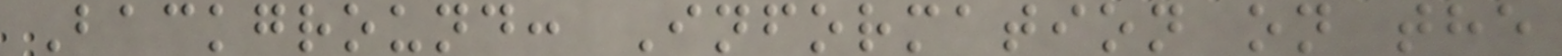Background: Information on the
